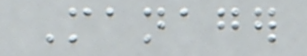Manager
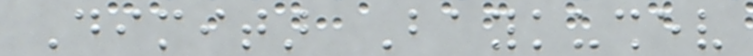Dimitar Baykushev
